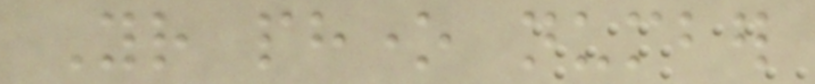Your phone number
